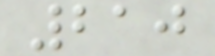210
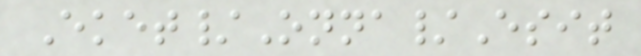Eket/Onna/Esit
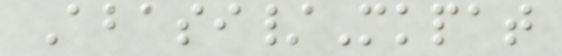Abasi/Mkpat
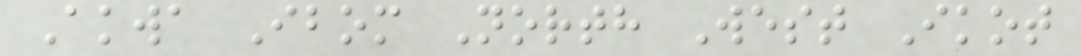Akwa Ibom North West Ikot
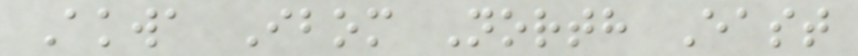Akwa Ibom North East
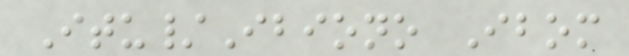Itu/Ibiono Ibom
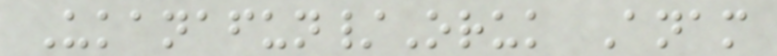Ukanafun/Oruk Anam
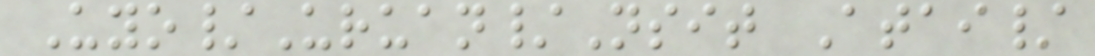Uyo/Uruan/Nsit Atai/
